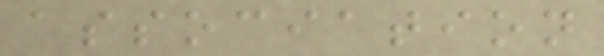association
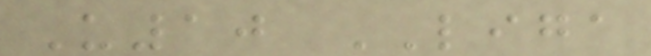U10 LIGA
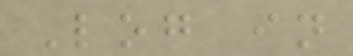Log in
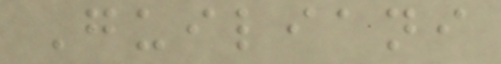Guiliani
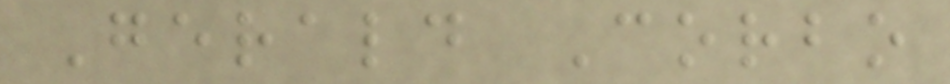Gerald Corbo
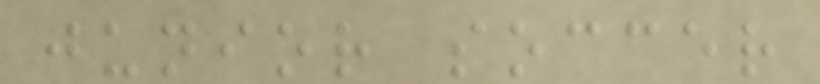junior soccer
